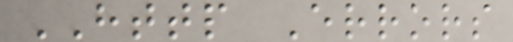HTTP Errors
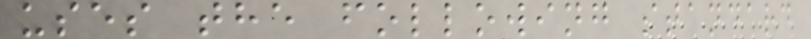uses the following standard
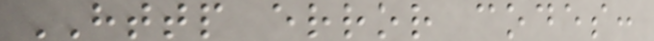HTTP error codes:
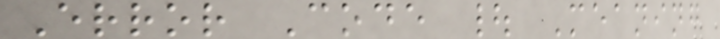Error Code | Meaning
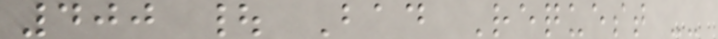400 | Bad Request --
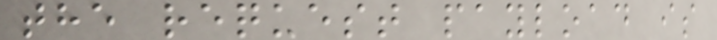the request payload is
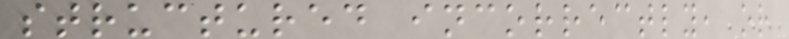structured incorrectly, or
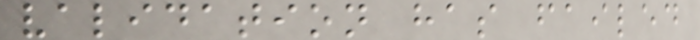validation has failed
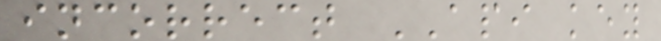incorrect API key
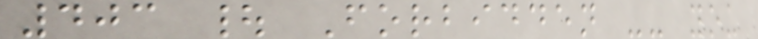403 | Forbidden -- you
